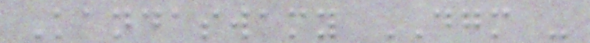Kandaswamy DGM -
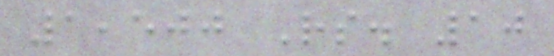1,500 Rs. 10
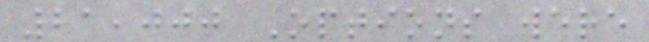21,000 Options were
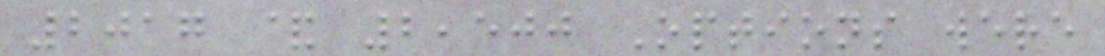2017 & 2,500 Options were
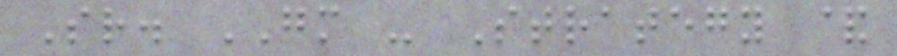Sr. GM - Strategy &
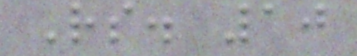Rs. 10
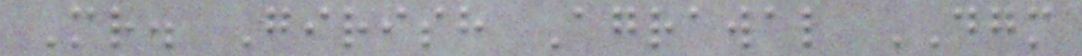Mr. Girish Agrawal DGM
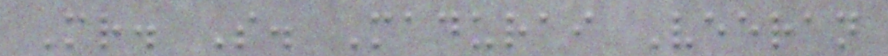Mr. S. Madurai Veeran
